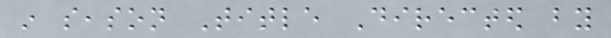in season Title Directed by
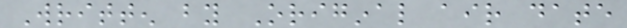Written by Original air date
